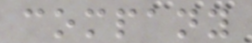company
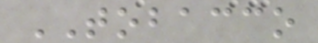TOBACCO
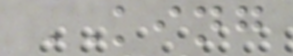KING
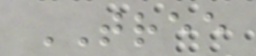TREE
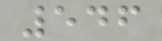546
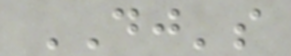DJ's
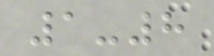1-8
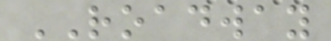ROADWAY
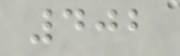402
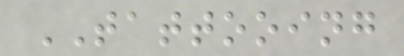TATTOOING
